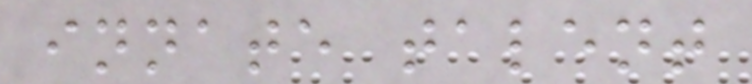innate talent
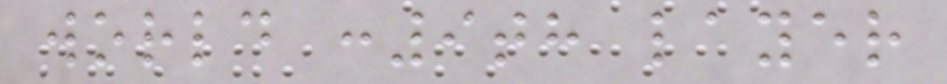world :9th layer
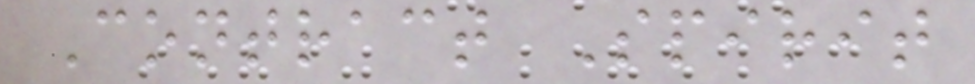Contract Spirit
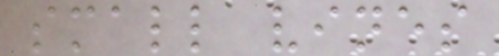small vines
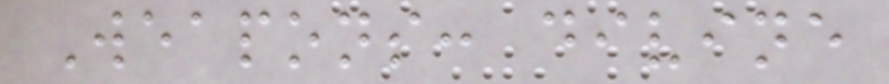Weapons: divine
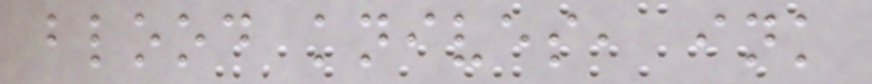blood knives, ink
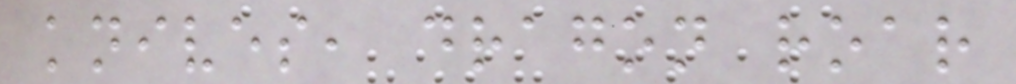knives, dragon roar
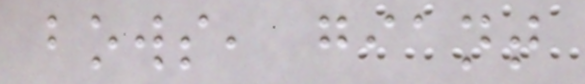bows, giant
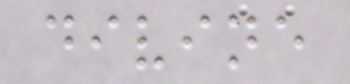divine
